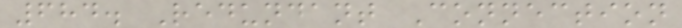684. Redundant Connection
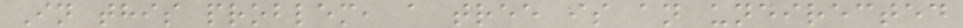In this problem, a tree is an undirected
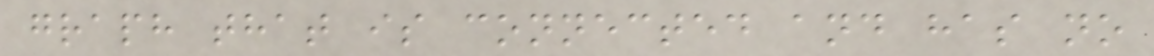graph that is connected and has no
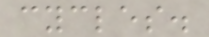cycles.
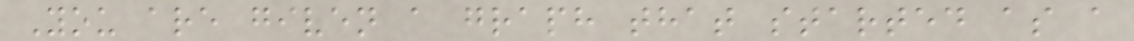You are given a graph that started as a
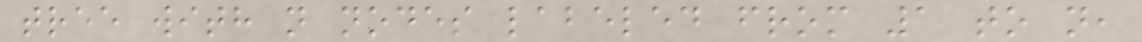tree with n nodes labeled from 1 to n,
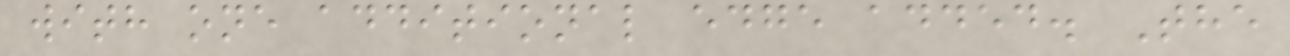with one additional edge added. The
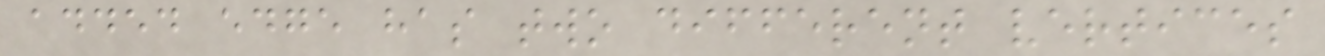added edge has two different vertices
